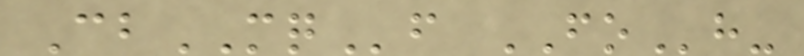CbMQf FOh-
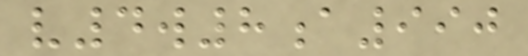v4w8a990
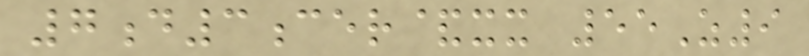7d3cer&xx 55Z9
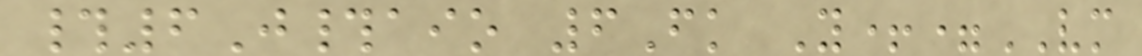#6J#aio 6Fk Y+=VM
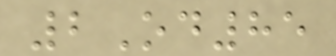2Od85
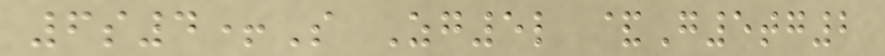6s4+S Zg5l &G5tg2
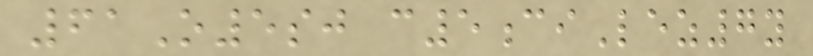61O5sj c5ciLez7y
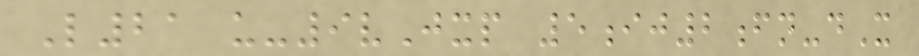L21 u-9vJxp 5ij2fn-dX
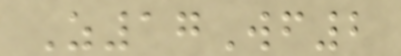Z17Wf2
